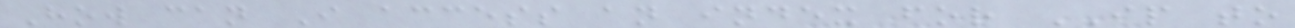How can I access an index for IP to
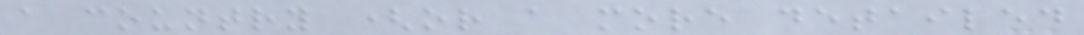a country (or a more detailed
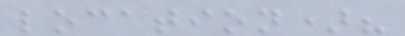location)?
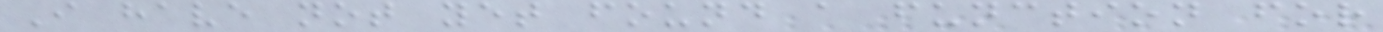I have not yet found a function for
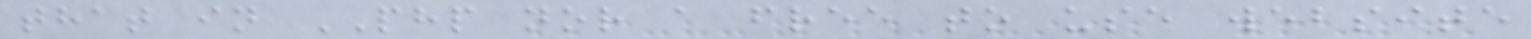that in PHP nor a free to use website
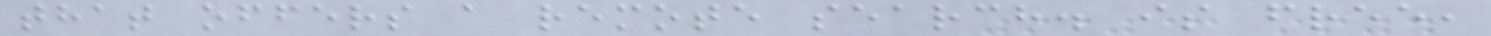that offers a remote search. is free,
